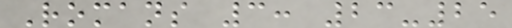Romans 3: 23-25
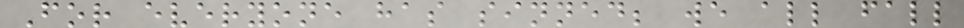For everyone has sinned; we all fall
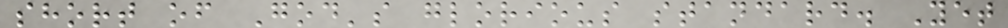short of God's glorious standard. Yet
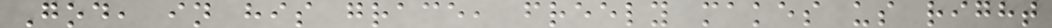God, in his grace, freely makes us right
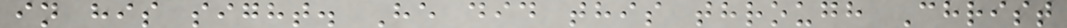in his sight. He did this through Christ
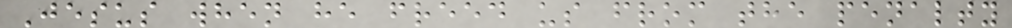Jesus when he freed us from the penalty
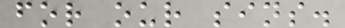for our sins.
